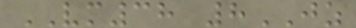VM38 8JZ
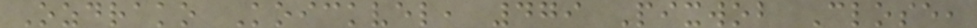Ozdrako Koickvel, 479 Pixwob Close,
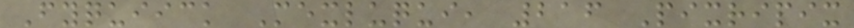Fyquiick Mexluqui, 216 Pixripix
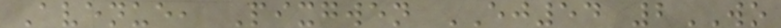Avenue, Pixgwen EJ54 2WO
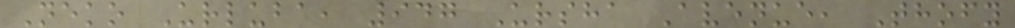Neko Urluba, 947 Ursha Avenue, Thofy
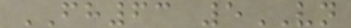FH63 5VN
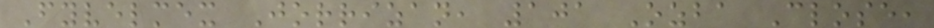Fyvelmex Jorrizan, 101 Ozba Close,
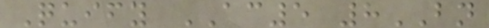Quify AC5 8BN
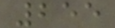255
